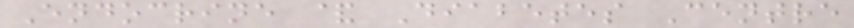Endocrine & Diabetes Centre
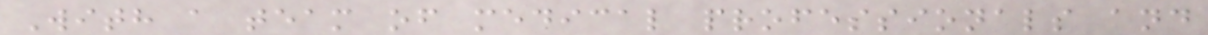With a team of medical professionals and
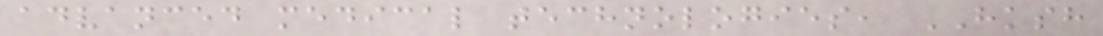advanced medical technologies, HKSH
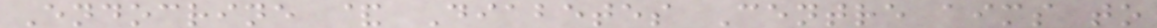Endocrine & Diabetes Centre aims to
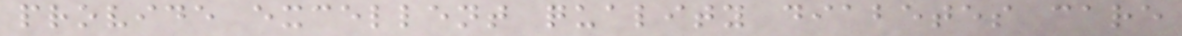provide excellent quality diabetes care
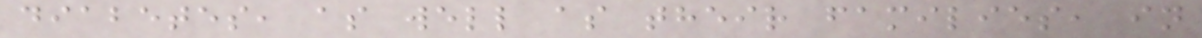diabetes, as well as their families, in
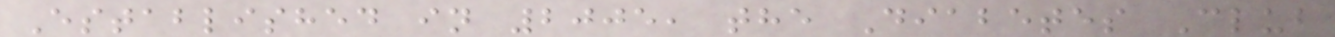Established in 2005, the Diabetes Club
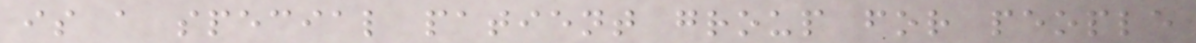is a special patient group for people
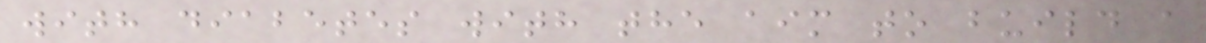with diabetes with the aim to build a
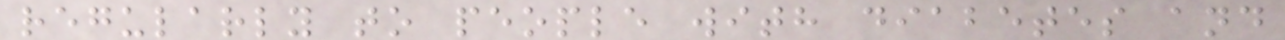regularly to people with diabetes and
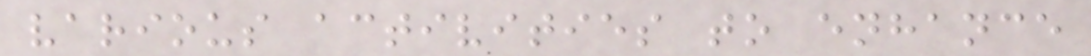various activities to enhance
